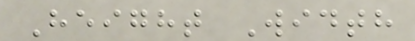Height Width
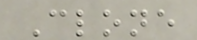Clone
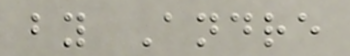by Andre
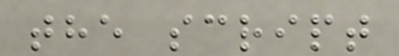the script
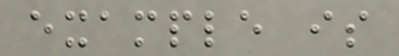example is
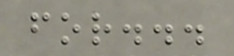for...
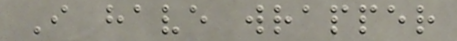I have wrapper
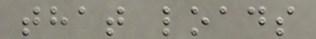that loads
